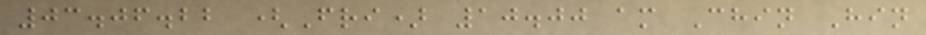03.06.22 (Fri) 10.00 am Chin Hin
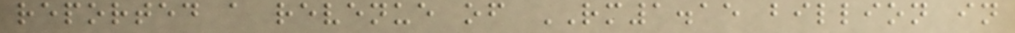reported a revenue of RM1.15 billion in
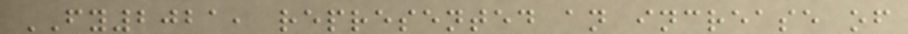FY2021, represented an increase of
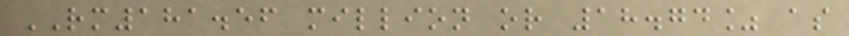RM181.56 million or 18.74% as
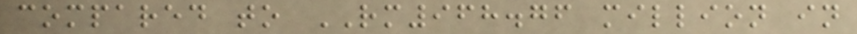compared to RM968.76 million in
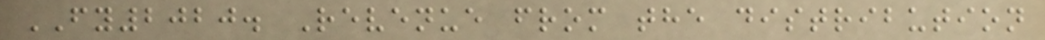FY2020. Revenue from the distribution
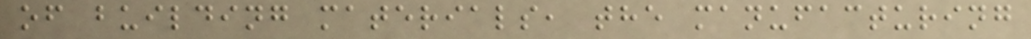of building materials, the manufacturing
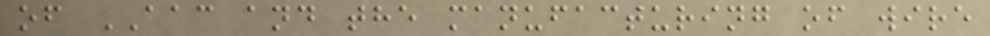of AAC and the manufacturing of wire
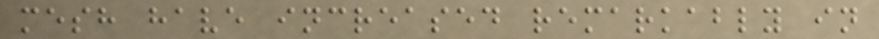mesh have increased remarkably in
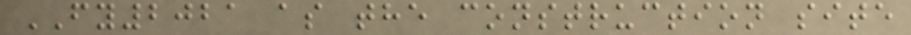FY2021 as the construction site
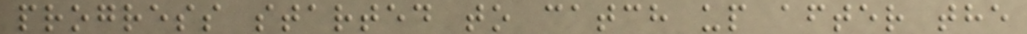progress started to catch up after the
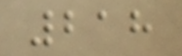218
